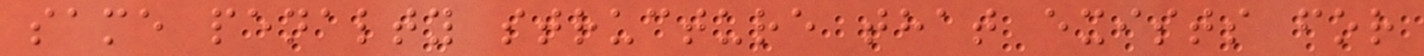same penalty structure that exists for
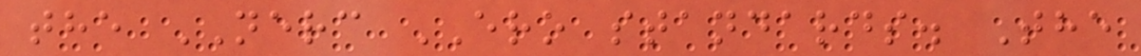the NERC ERO standards. The
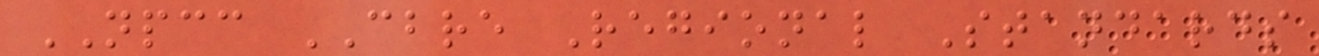NPCC CBRE Regional Standards
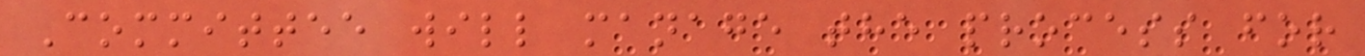Committee will manage the process for
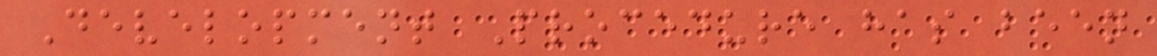Development Procedure has been
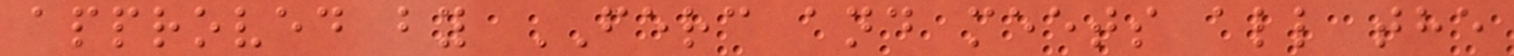approved by FERC and meets all the
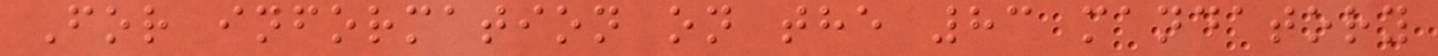For information on the 83 mandatory
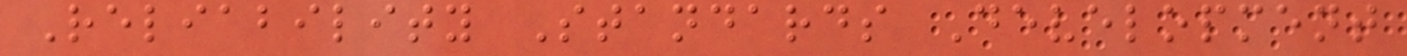Reliability Standards Development
